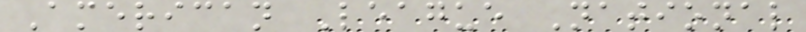American League National
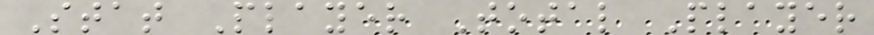Stat Player Total Player
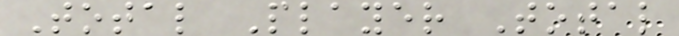Total Player Total
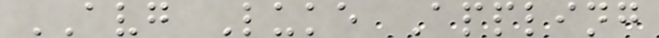AVG Luke Appling
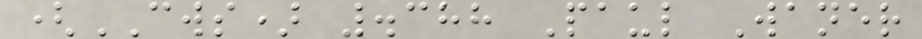(CWS) .388 Paul Waner
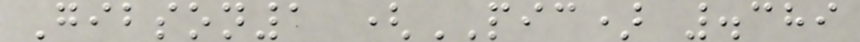Gibson1 (PIC) .389
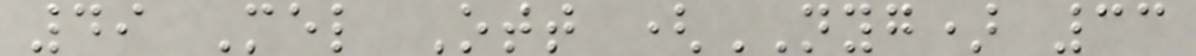49 Mel Ott (NYG) 33
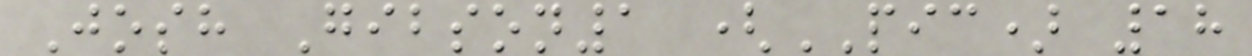Josh Gibson1 (PIC) 18
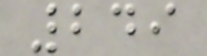249
